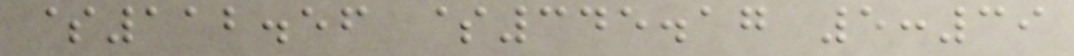$112.56 $345.17 5:39
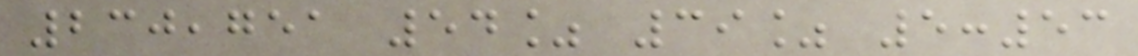230,751 54% 39% 5:53
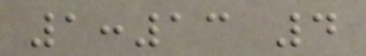1:13 4
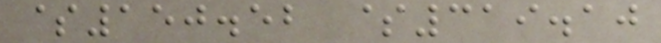$150.52 $319.10
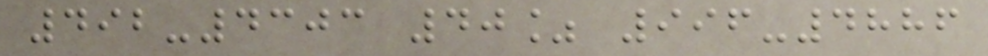492-4303 40% 996-4886
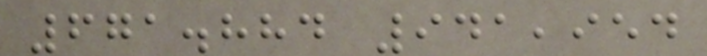671.884 941,954
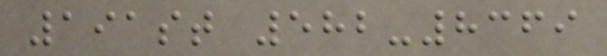191st 582-8369
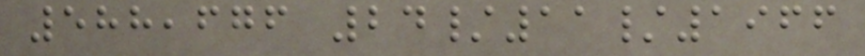588,676 24/11/1966
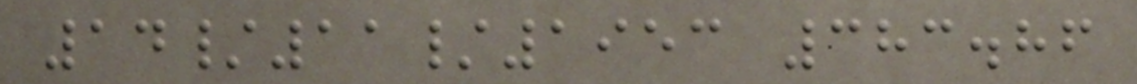14/11/1953 383.86
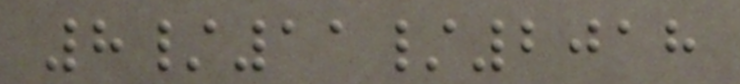8/11/2018
